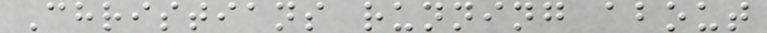Christians running about
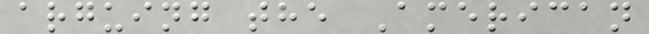arguing the American
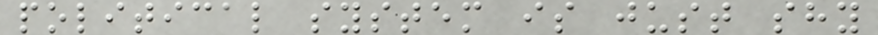political system is just shy
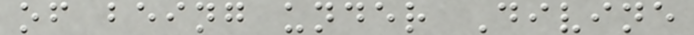of being under Divine
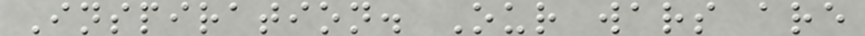Inspiration. Our wars are
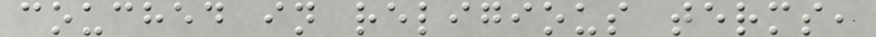couched in religious terms,
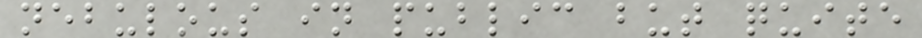nebulous in public but quite
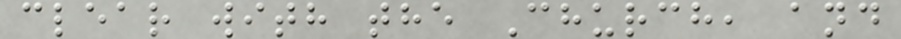clear with the Church, and
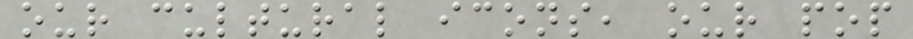our cultural icons, our pop
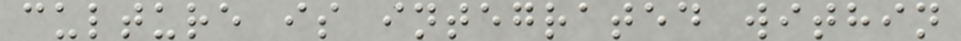culture is integrated within
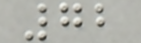72
